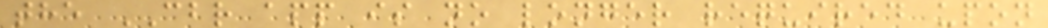the CBR app is no longer required upon
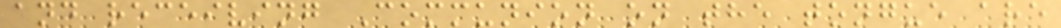and receiving Communion on the tongue are
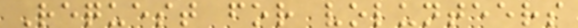Request for volunteers
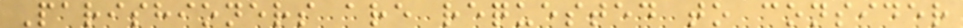Parishioners are requested to consider
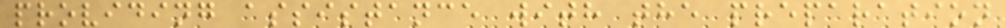providing assistance with the preparation
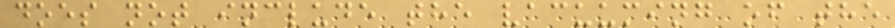does not include the vacuuming of the
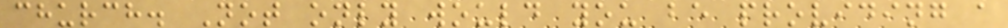church. Not only would you be providing a
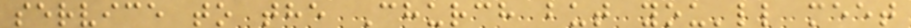service to the Church but you'll meet
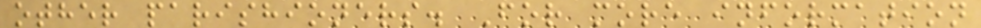other parishioners. For more information
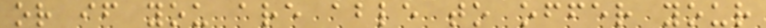or if you are able to offer your
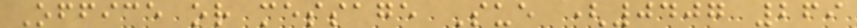Office or message Sue (0407 269
